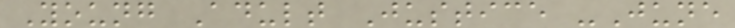Young Adult Justice -June
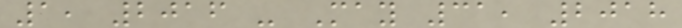1, 2016 - May 31, 2018
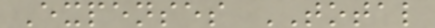Expenses TOTAL
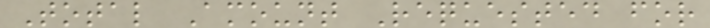Total Amount Requested for
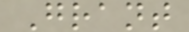Grant
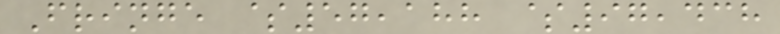Fringe $57,188 $97,438
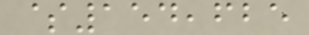$154,625
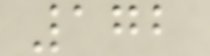172
